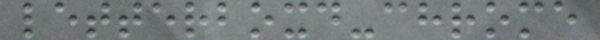letterboxd-chrome
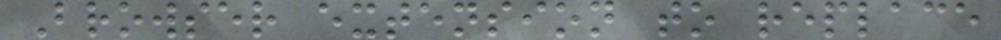Browser extension to replace
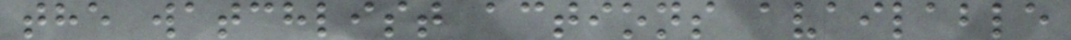the watchlist actions available
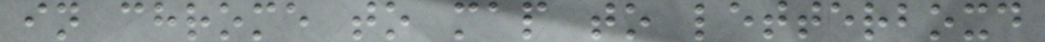in chrome to map to letterboxd
